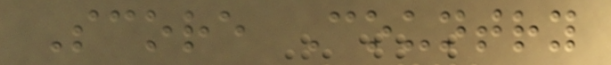Score Country
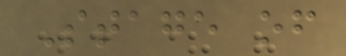Stage of
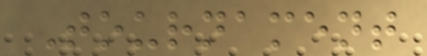Tournament
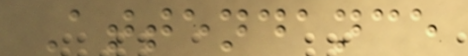Attendance
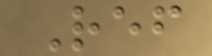Ref
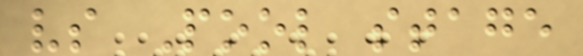vs Pool stage
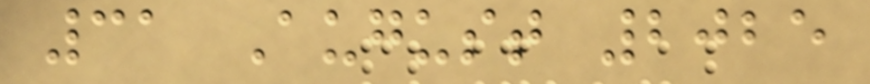31 August 2025
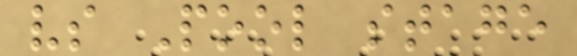vs Pool stage
